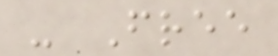- Free
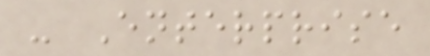- Enterprise
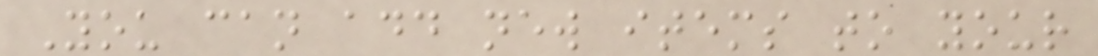You can add new items to your
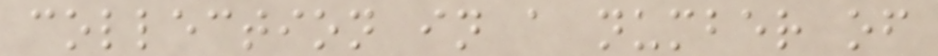collection in a number of
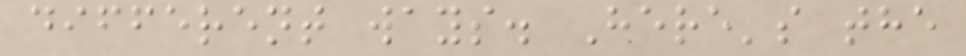different ways. Here's the
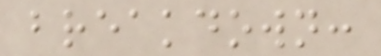breakdown:
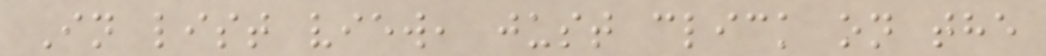In list view, just click on the
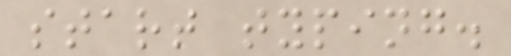start typing.
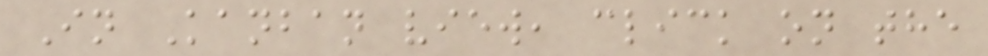In Kanban view, click on the
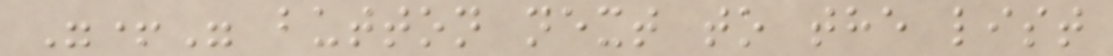"+" button next to the list
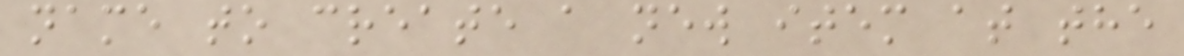name to create a new item at the
